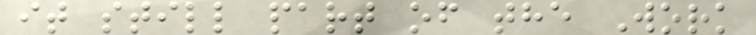it still part of the Work
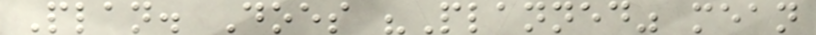Plan. Does "Planned" mean
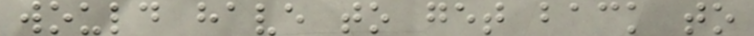would have to get back to
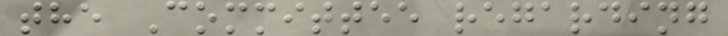the Committee regarding
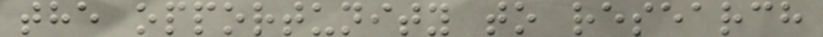the opportunity to research
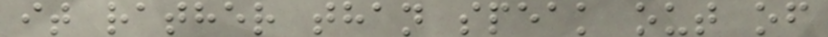it rather than speak out of
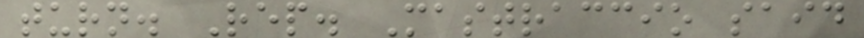turn. Rep. Mastraccio said
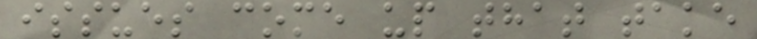issues come up that take
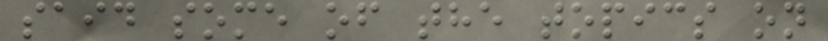said some of the topics on
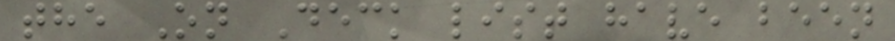the On Deck list have been
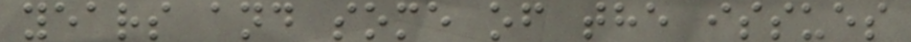years and some of the issues
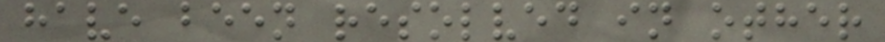have been resolved in other
